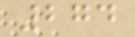274
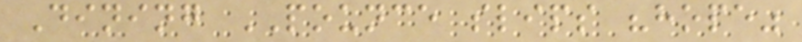Dining POUNCE slips "hope"
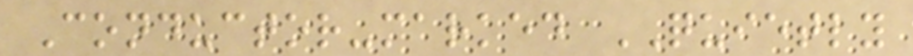Conductor-marked QUIETLY
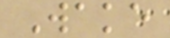Wake
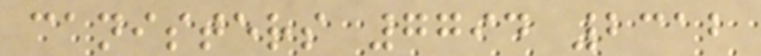canisters 7794 2312
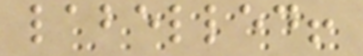labelled!
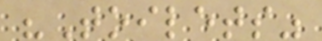"Toilets"
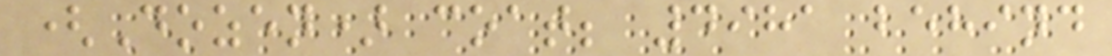(Dozen) coat; 4981 behind
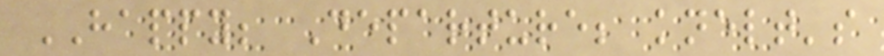HAPPY; Departure; knelt's
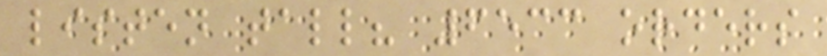listen tall? 6533 orders
